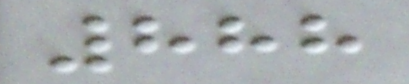888
